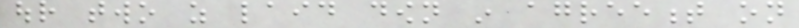our two as laid down in agreement on
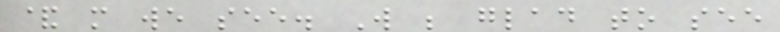& more we see. Will be glad to see
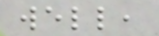well,
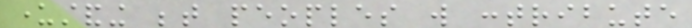understanding between peoples will contribute
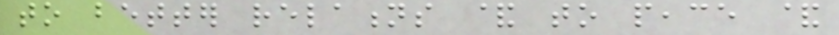to better relations & to peace &
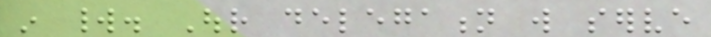in world. Our delegation will serve
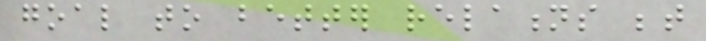goal to better relations between
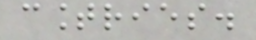countries.
